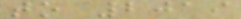to 2019
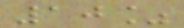10%
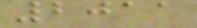2011
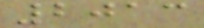2013
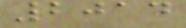2014
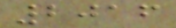2016
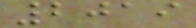2019
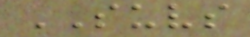SUVS
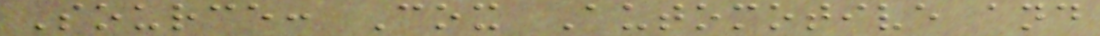Source: Cox Automotive and
